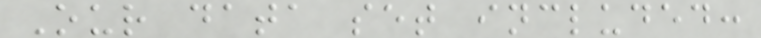Our data set included:
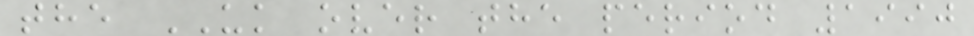the UK over the period 1990
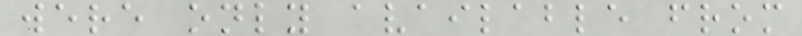were only available from
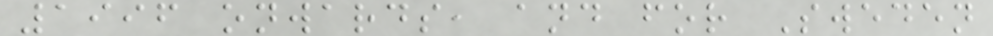1996 onwards, and for Sweden
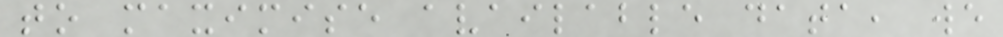to maximise available data, we
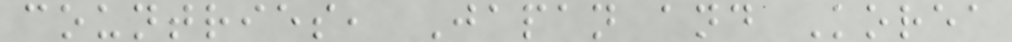countries, Japan and Korea
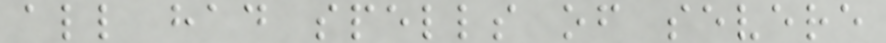all had spells of severe
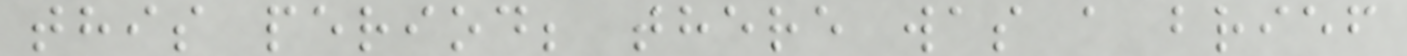this period; there was a brief
